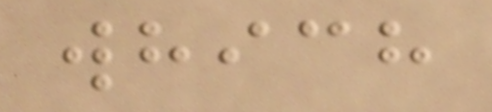which
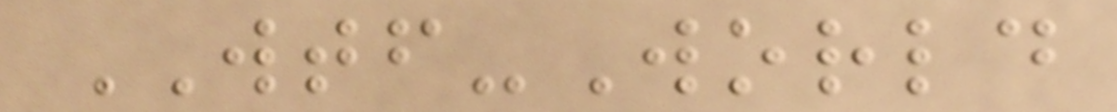WTF-World
